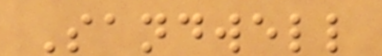Sandwell
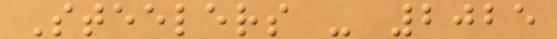Steelers - 2025
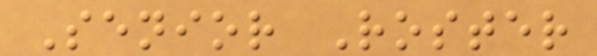Senior Roster
